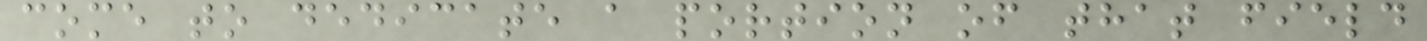come to dedicate a portion of that field
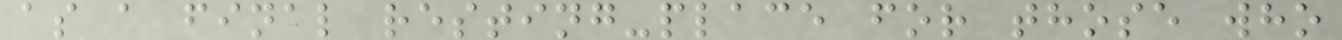as a final resting-place for those who
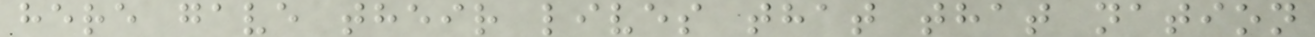here gave their lives that that nation
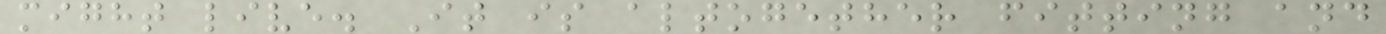might live. It is altogether fitting and
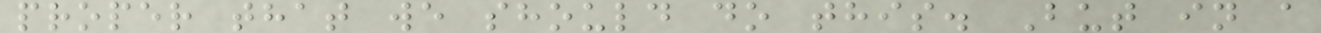proper that we should do this. But in a
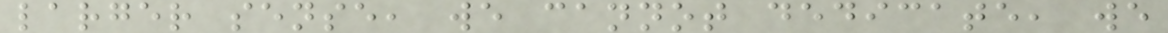larger sense, we cannot dedicate, we
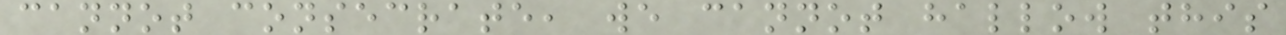cannot consecrate, we cannot hallow this
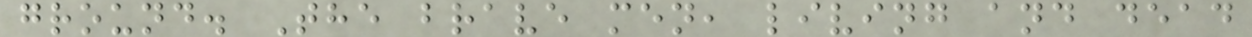ground. The brave men, living and dead
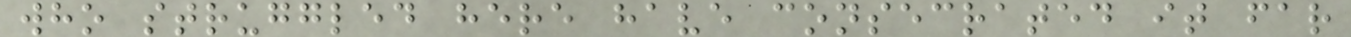who struggled here have consecrated it far
